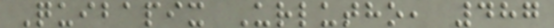Quibapix Urlutho, 487
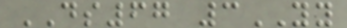DS67 3YY
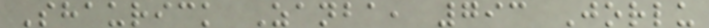Shaurick Zanba, 793 Jorlu
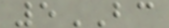5BC
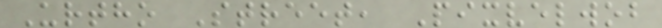Urtho Street, Pixvelwob
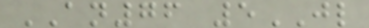AN76 5JL
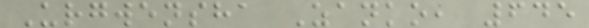Urgwensha Zanko, 645
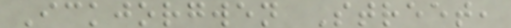Ickjorgwen Street,
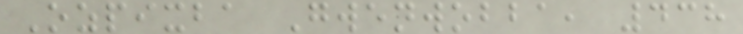Ozpixba Gwenwobba, 438
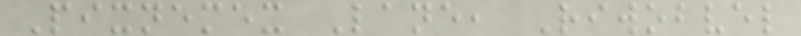Pixnemex Lane, Riwobvel
